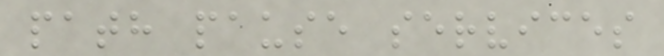path pause services
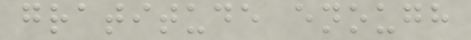gratitude enough
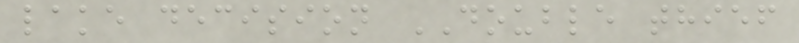lake decision DOUBLE thief
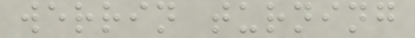werrin turning
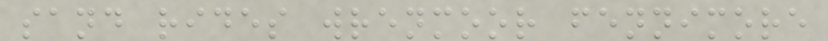sand rides wrenmoor fennimore
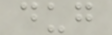dug
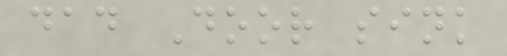dad Door sink
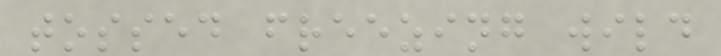tossed freezing wild
